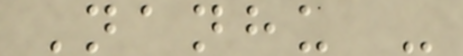Nanhu -
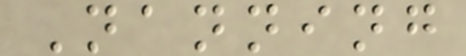Nanning
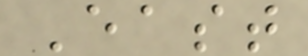East
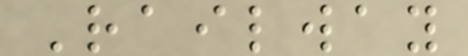Railway
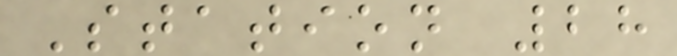Station 28
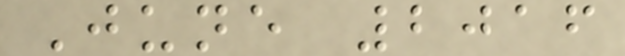June 2016
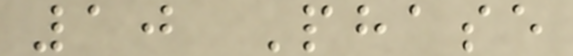10 Phase
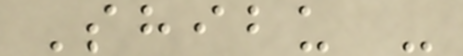Shibu -
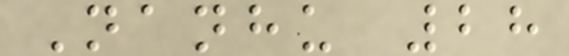Nanhu 28
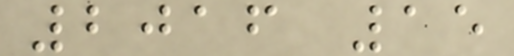2016 15
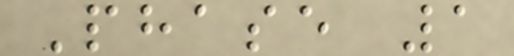Phase 1
